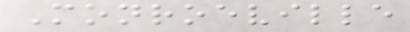Monroeville
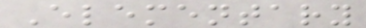Elementary
